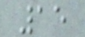15
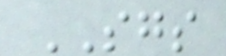SGS
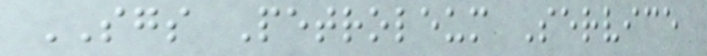SGS Petroleum Service
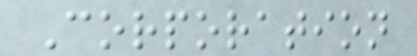Corporation
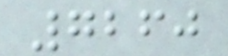7260
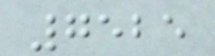7525
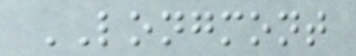LONGMONT
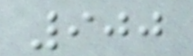900
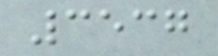3537
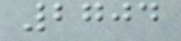2704
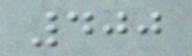400
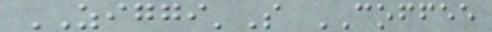ZIGGI'S COFFEE
